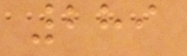289
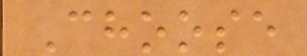Choose
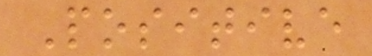Positive
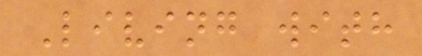Living with
